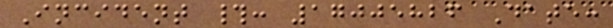Incident #: 17005826 Date:
